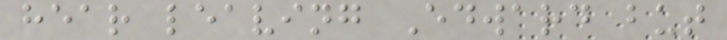hear leaving Edward but
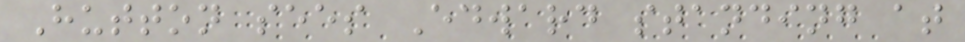Hutton sees Edward standing at
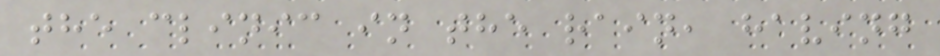the clinic in the rain, having
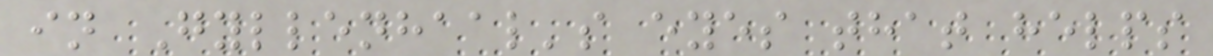in Gyllenhaal's eyes that helps
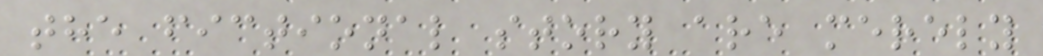the fictional story are merely
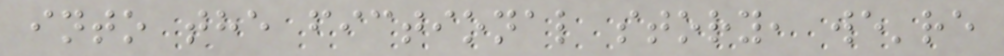into the fictional story, we're
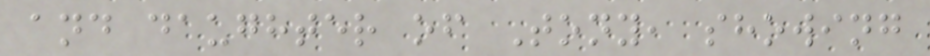and daughter of Tony, showing
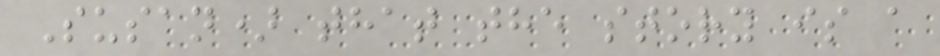Susan) that the story is a
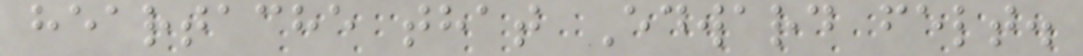heartache that Edward felt.
